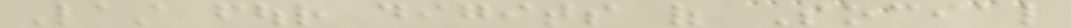Last four digits of Social
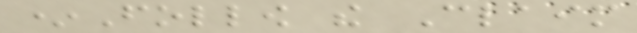*Follow the Claim
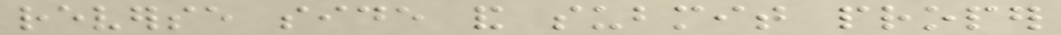reverse side and submit proper
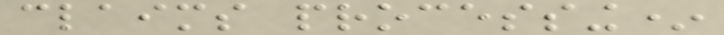claims processing*
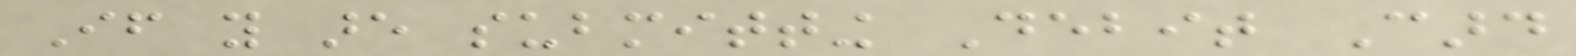If you are submitting Debit Card
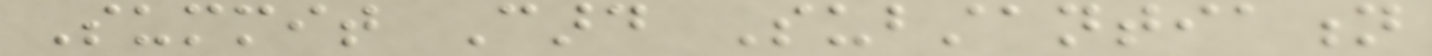Summit Card Substantiation
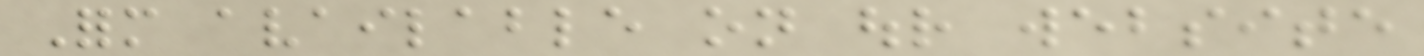Form available on our website
